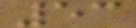53
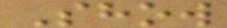Show
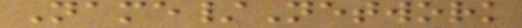Name/Network
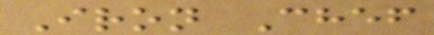Iron Chef
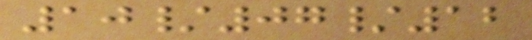10/07/12
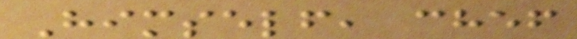Himself, chef
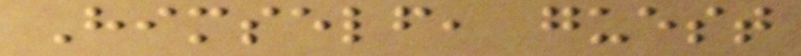Himself, guest
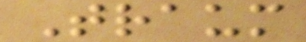Traum
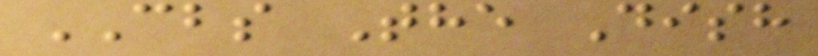CBS The Dish
